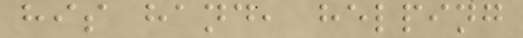his hand, helping
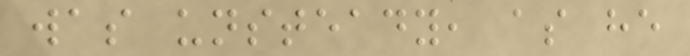was unsteady, as he
